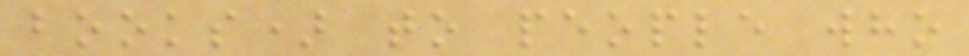books) to people who
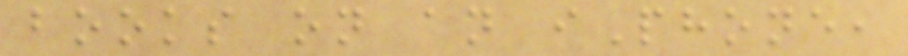books on an iPhone,
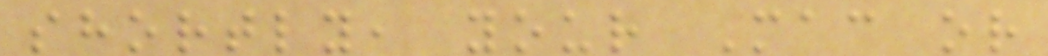shortly, your Mac or
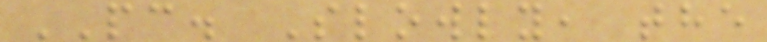PC. Slowly, the
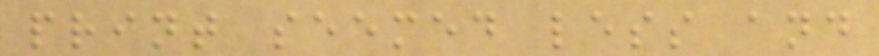print seemed less and
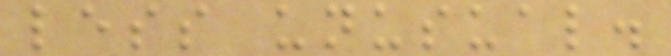less unusual.
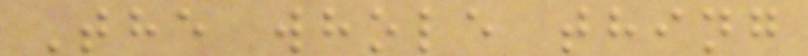The whole thing
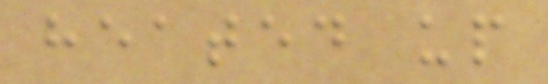heated up
